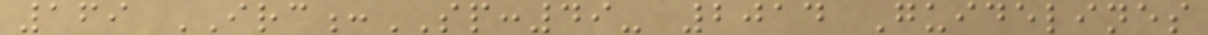169 IRC:SP:49- 2014 Guidelines
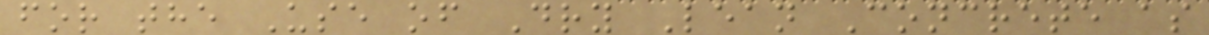for the Use of Dry Lean Concrete as
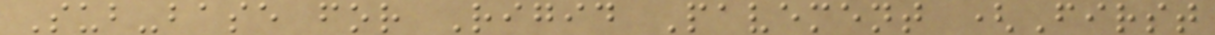Sub-base for Rigid Pavement (First
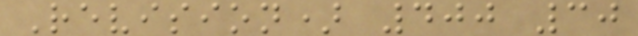Revision) 400 30
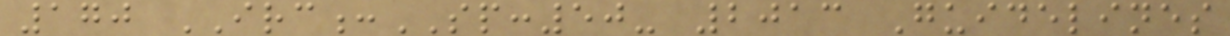170 IRC:SP:50- 2013 Guidelines
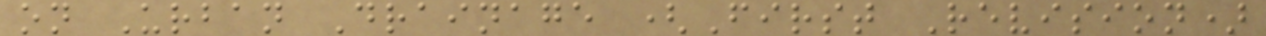on Urban Drainage (First Revision)
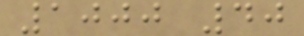1000 40
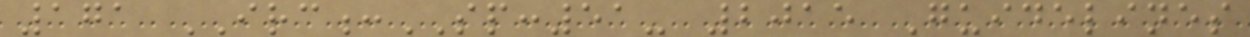171 IRC:SP:51- 2015 Guidelines
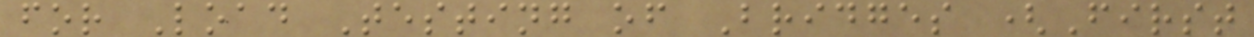for Load Testing of Bridges (First
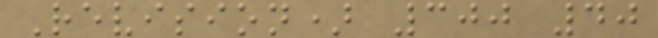Revision) 300 40
